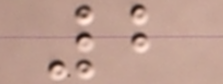2
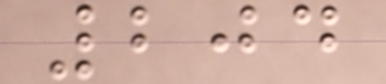204
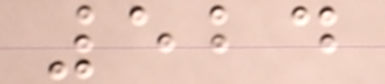524
